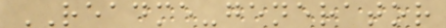README-generator
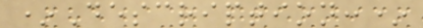*Description:*
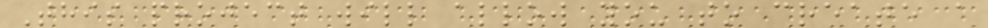This project will allow you to create a
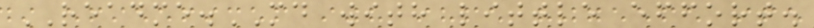README.MD with little effort.
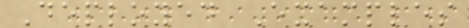Deployed Examples
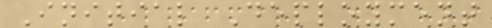Initial Deployment
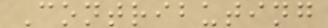Contributing
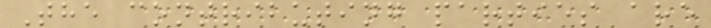The contributing parties are
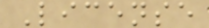License
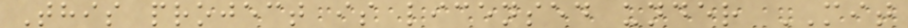This project is licensed under MIT
